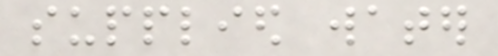supplied water
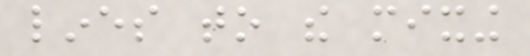lines to the mixing
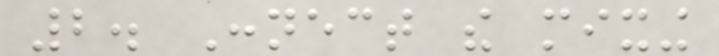2. Connect the mixing
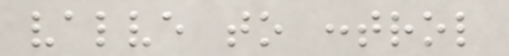valve to control
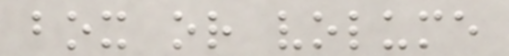box or volume
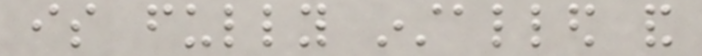is fully installed and
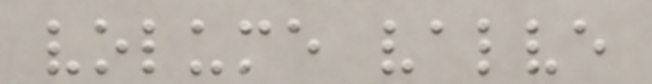volume valve
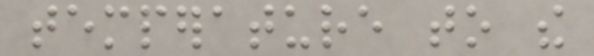temperature to the
